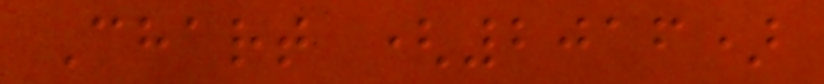Chart (2016)
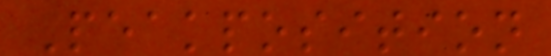Peakposition
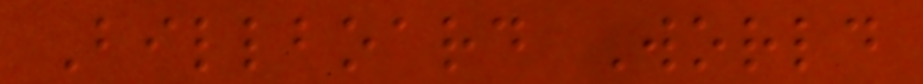Billboard World
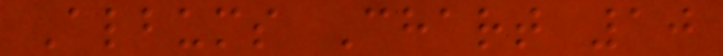Albums Chart 10
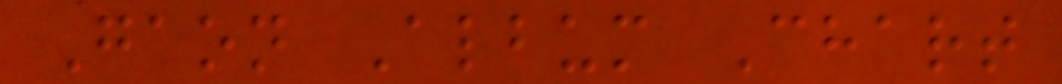Gaon Album Chart
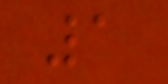1
